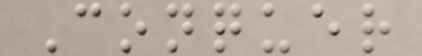Conquer
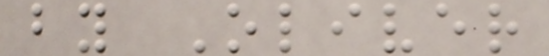by Oliver
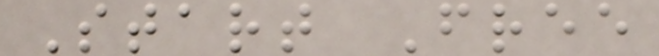Start Free
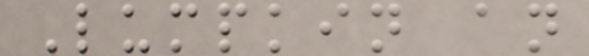Lumpkin an
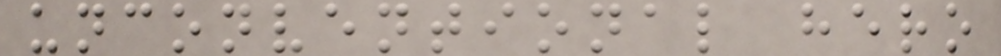unconventional hero
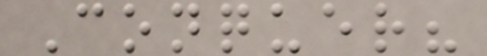Conquer?
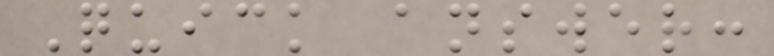Quick answer:
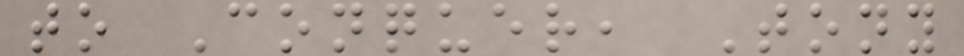to Conquer, Tony
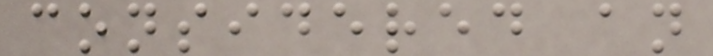considered an
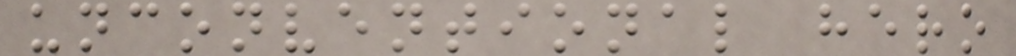unconventional hero
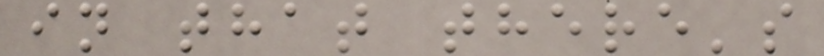in that there's
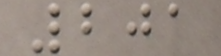201
